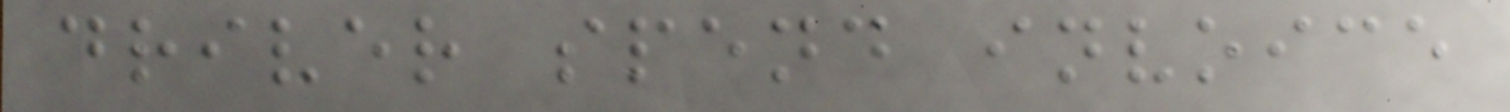driver spend invoice
